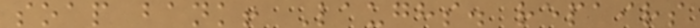soap bank! Laughs. repairs
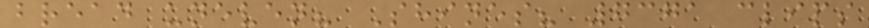bread uneven? Shines? 7371 clips
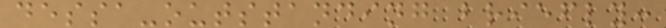dessa-outstanding briefly:
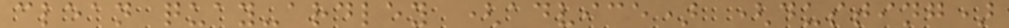clean quay-ardley (advice) (dusting)
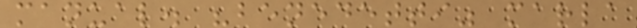manual. "benedetti" marla
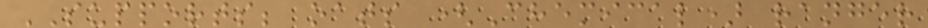SUPPORTS; oats (Chemical) ranger
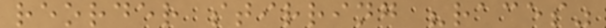reorder stirring "races"
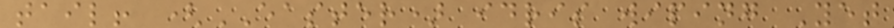tail! (EASTER) idris wiping Yet
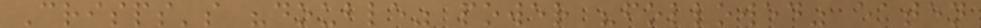Crisps's "double" power "followed" eaten
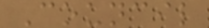Council
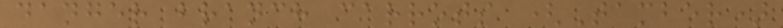danger branch carrots (Tamber)
